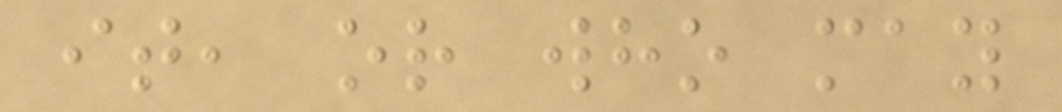it, or who may
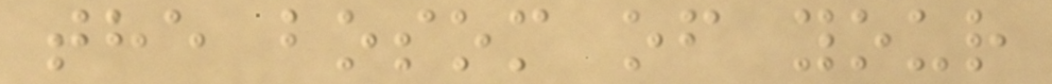the bosom of your
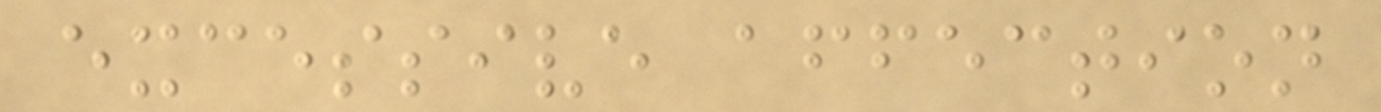excessive affection
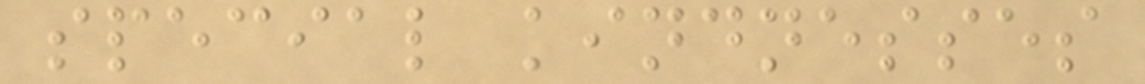special kindnesses
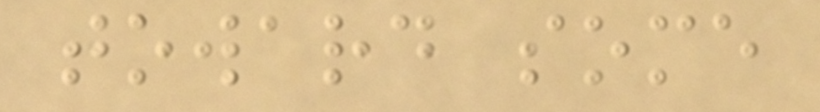toward some
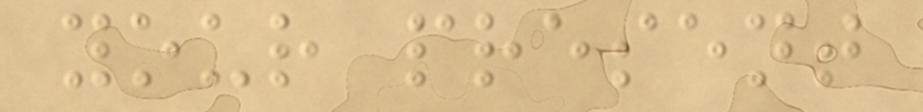your present
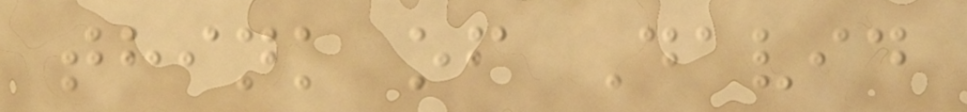think of David
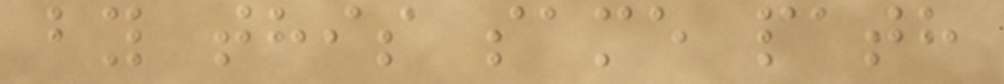by this same path
